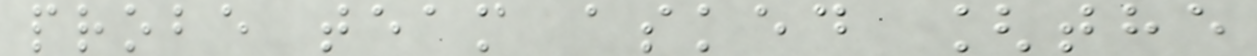probe team asked [the
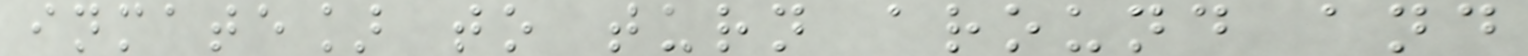inmate] to turn around and
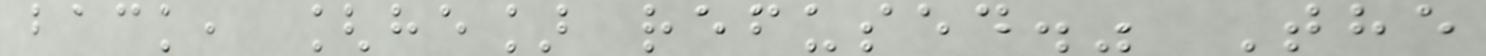back, [he] refused." The
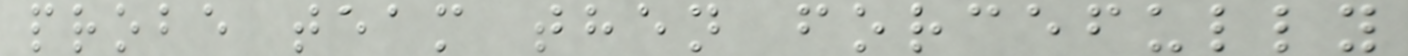probe team then forcefully
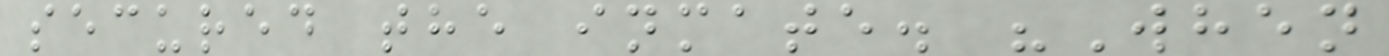secured the inmate. "When
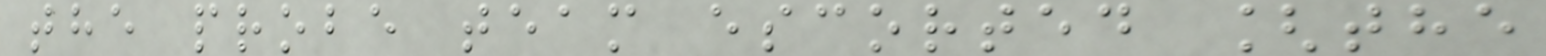the probe team escorted [the
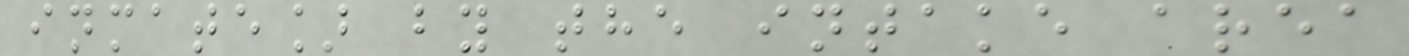inmate] by the intake area
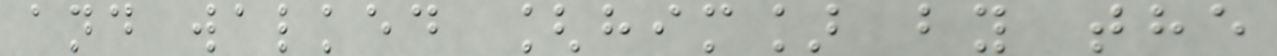and walked [him] by the
